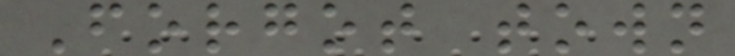Forgot town
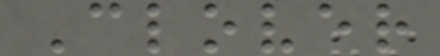Clover
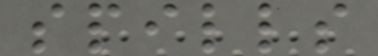spills
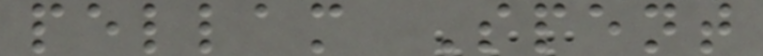pellam Spent
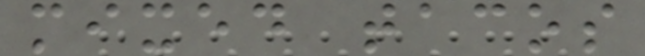mixed tacos
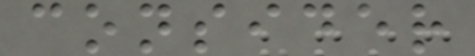consider
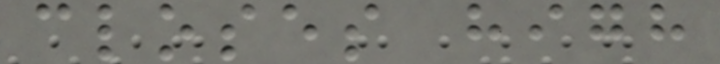closes high
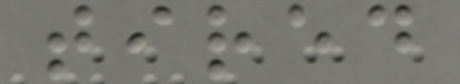tired
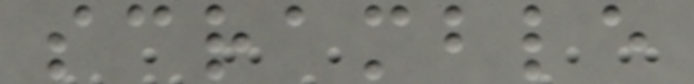scramble
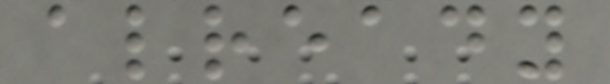already
